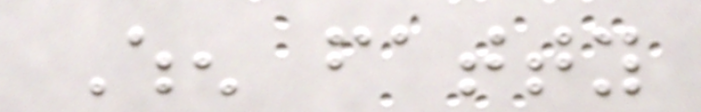When fatty
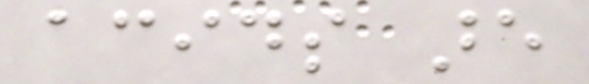acids are
